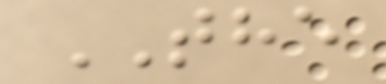THE
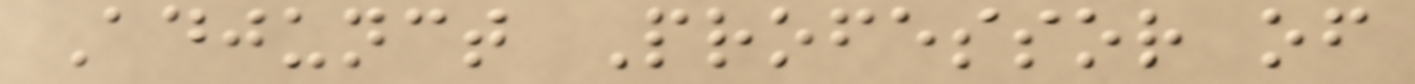Adjunct Professor of
